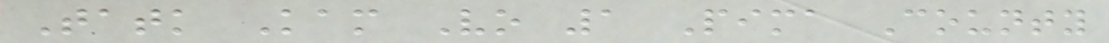Tatk Kam Vo 1 Pima County
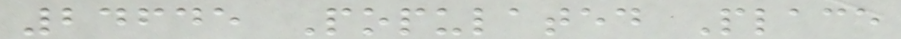24645 Populated Place
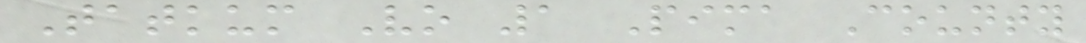Tatkum Vo 1 Pima County
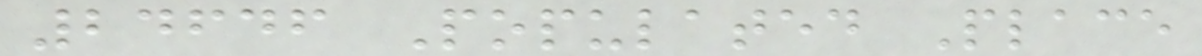24646 Populated Place
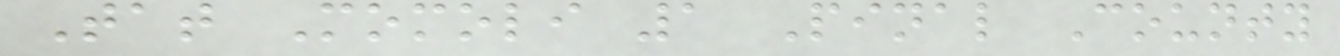Tat Momoli 1 Pinal County
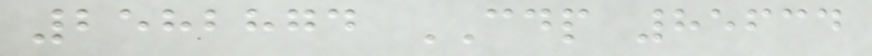2582874 CDP 85634
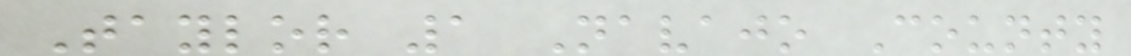Taylor 1 Navajo County
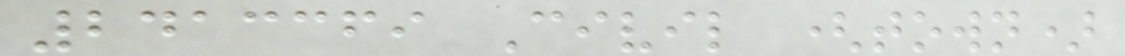2413369 Civil (town)
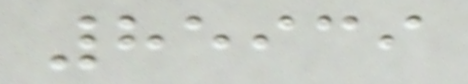85939
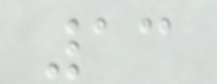13
